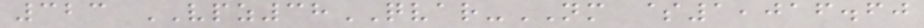323 VPZ38QVAR-NM $1,016.60
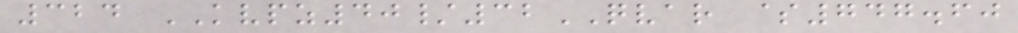324 KVPZ40/32QVAR $747.60
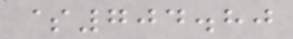$704.80
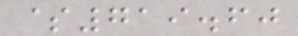$719.60
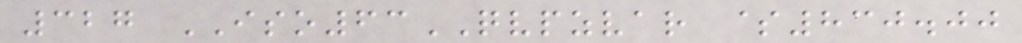327 ISO63QVPZVAR $830.00
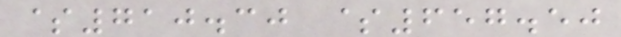$710.30 $657.50
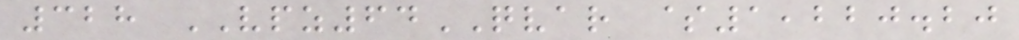328 VPZ64QVAR $1,220.20
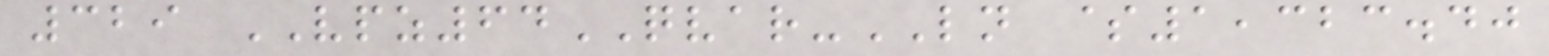329 VPZ64QVAR-LN $1,323.40
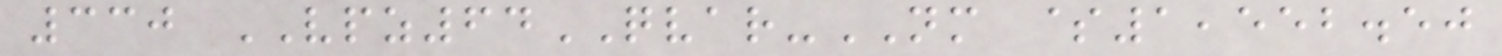330 VPZ64QVAR-NM $1,552.50
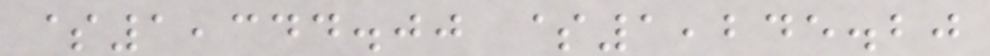$1,344.00 $1,245.20
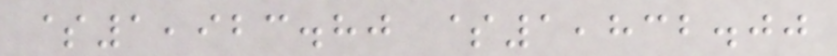$1,923.80 $1,832.00
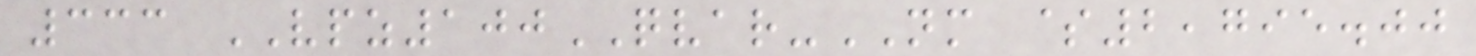333 VPZ100QVAR-NM $2,795.00
